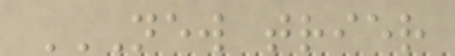NEW TRIER
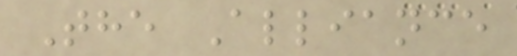The Alliance
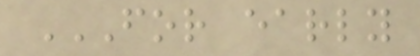FOR EARLY
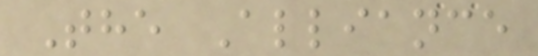The Alliance
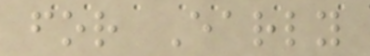for Early
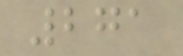271
